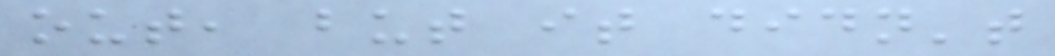out, but it didn't
